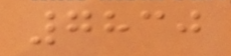7830
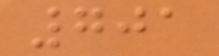701
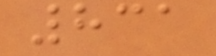831
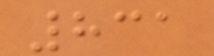831
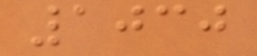1030
